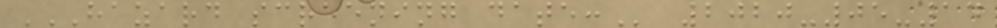HAZARD SCREENING DATE: 2020-05-14
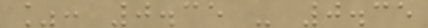%: 0.35 - 0.35
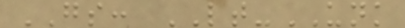GS: LT-UNK
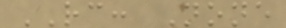RC: None
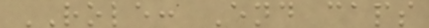ROLE: End caps
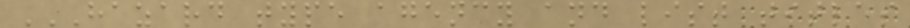HAZARD TYPE AGENCY AND LIST TITLES
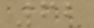62
